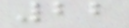22
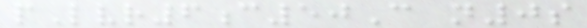pLvr6c50C n0s
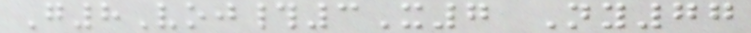G8Voj#3X7 Ny77
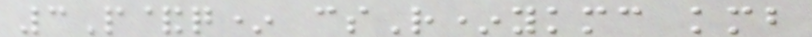3P&q* csR*ykmc kmb
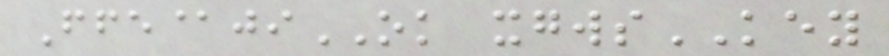Ffe@jiOK xgwsKEY
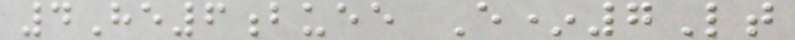4He6buee E*7Lt
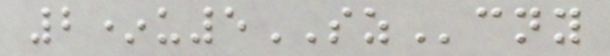2*u5SZcny
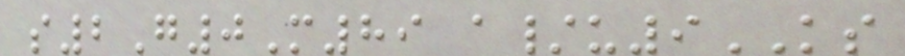s2G0M89 a/u9KS
